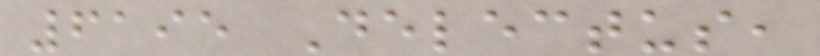6195 Delectus,
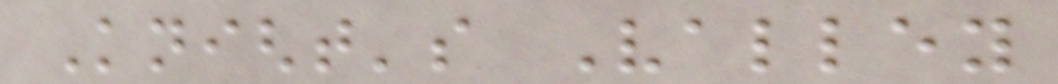Knight's Valley
